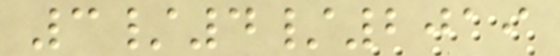3/4/2019
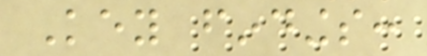Key findings:
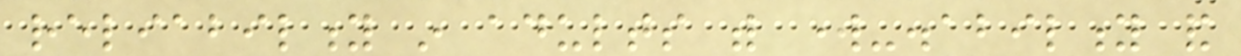reliability in adults with work-disability and
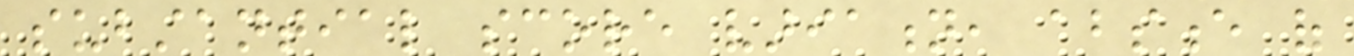substantial score variation, absence of
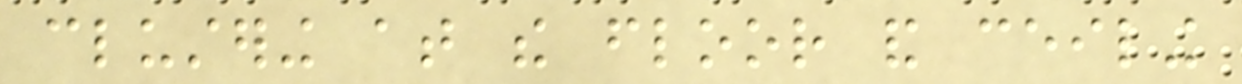clustering at the floor and ceiling
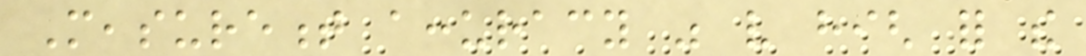Measurement accuracy was very high for the
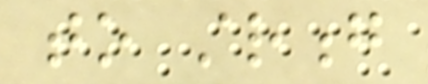to strong
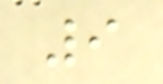9
